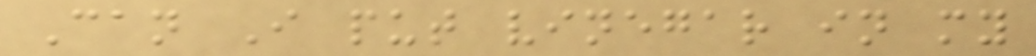Can I put vinegar in my
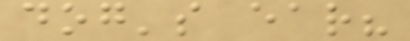dog's ear?
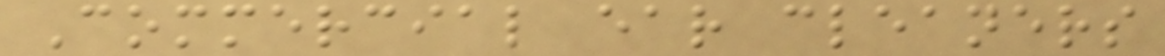Commercial ear cleaners
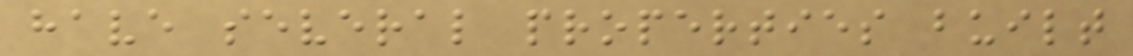have several properties built
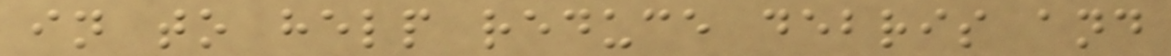in to help reduce debris and
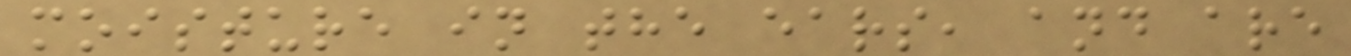moisture in the ears, and are
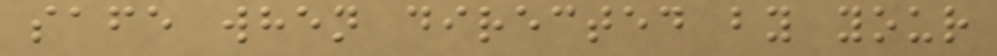safe when directed by your
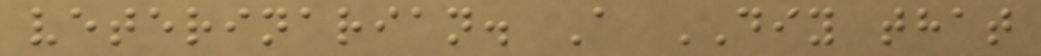veterinarian. A DIY that
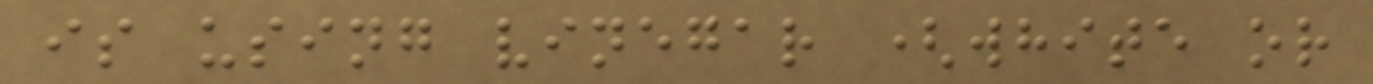is using vinegar (white or
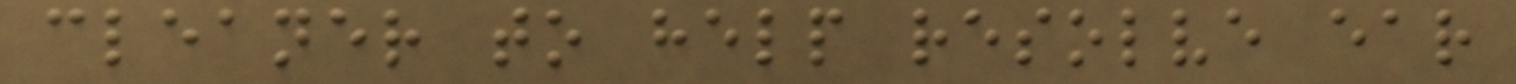cleaner to help resolve ear
